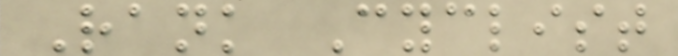Rank Cyclist
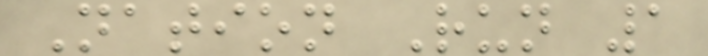Nation Run 1
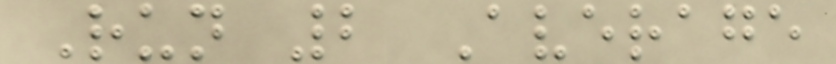Run 2 Average
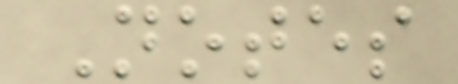Notes
